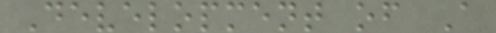Development of A
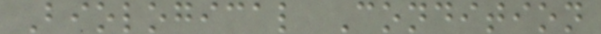Biological Condition
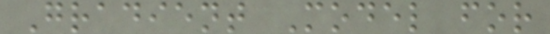Gradient Model for
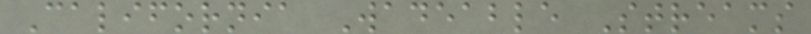California Wadeable Streams
